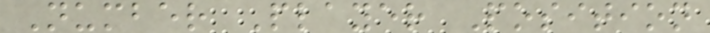Number Player Position
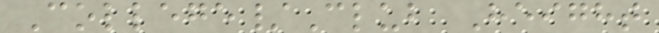College/Club Height
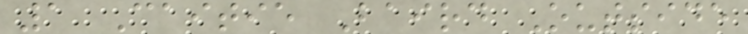1 Caitie Baird Outside
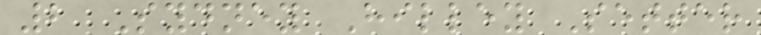2 Sydney Hilley Setter
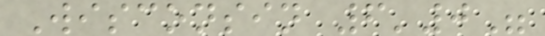Wisconsin 6'0"
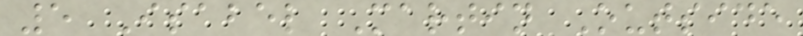5 Isabel Martin Outside
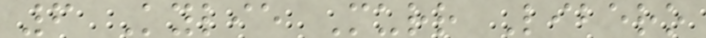6 Kylie Murr Libero
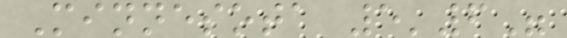Minnesota 5'6"
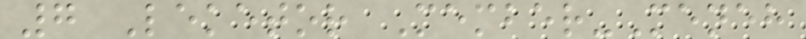7 Leketor Member-Meneh
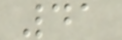41
